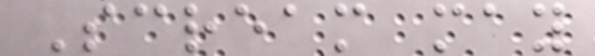Scream may
